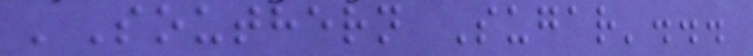'Southern Sugar'...
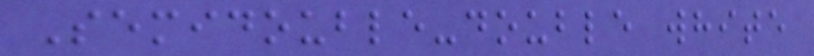Semidouble-double white
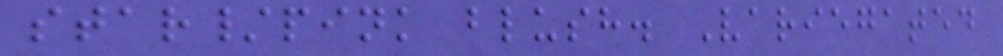star/pink blush. Variegated
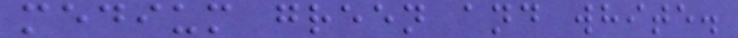medium green and white.
